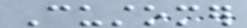Customer
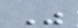Was
